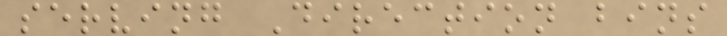serving Direction bins
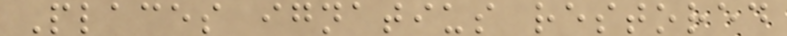Places ignatius restored
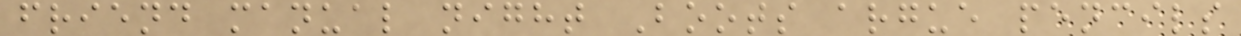friend manual night Boots argue pencils
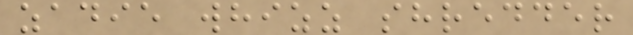zadie whizz shredder
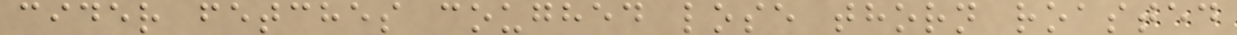cider fetches coughed lose thorn roasted
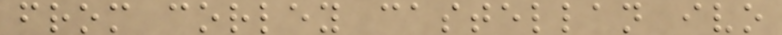from corley castellan ivo
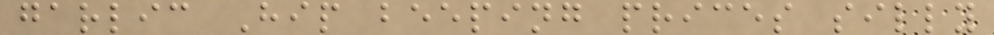garlic Hip beeping prices silly
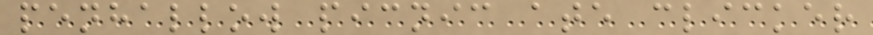penhallow picnic ate clicker
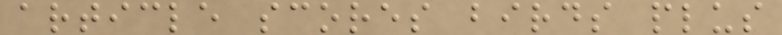article scores birds plus
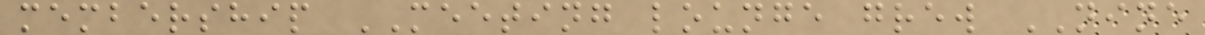membership MEETING lounge grew NINE
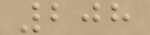208
